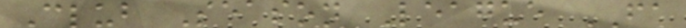Club Season League FA
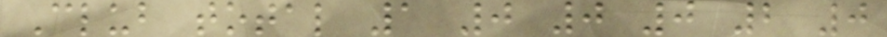Club total 1 0 0 0 2 0
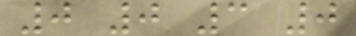0 0 3 0
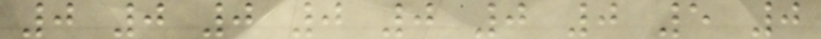0 0 0 0 0 0 0 5 0
